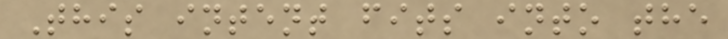This intent fits into the
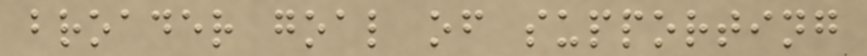broader goal of supporting
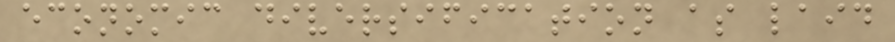economic diversification as laid
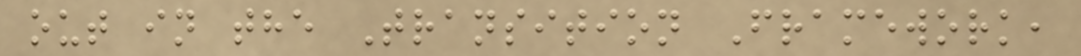out in the Transition Framework,
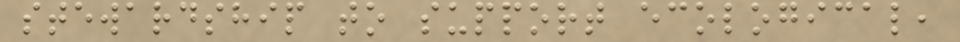stewardship to support ecological,
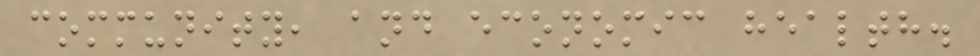community, and economic health.
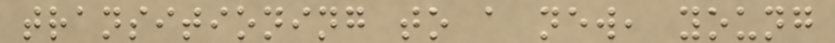transitioning to a new, young
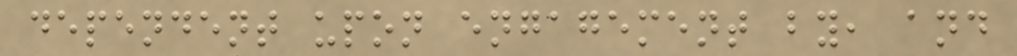dependent upon engagement by, and
